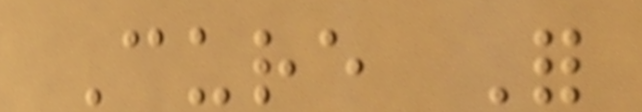Cure For
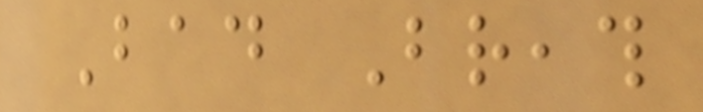Bad Breath
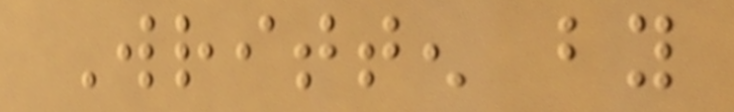Written by
